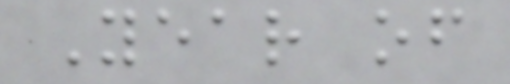Year of
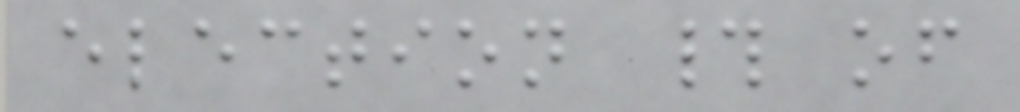election # of
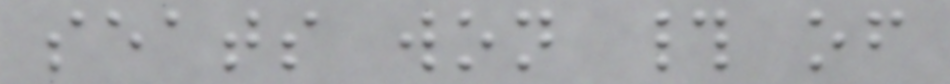seats won # of
